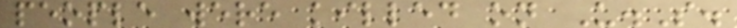people were killed on U.S.
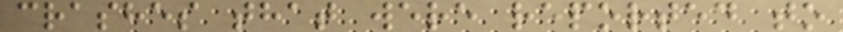crashes that were reported to
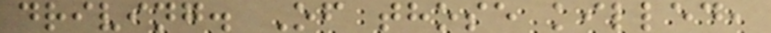driving. Of those killed,
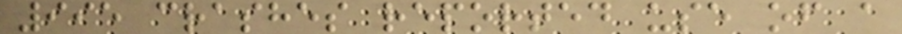995 crashes reported use of a
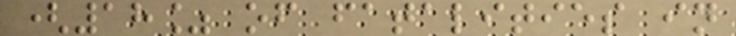(18% of fatalities in
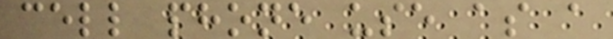cell phone use as a
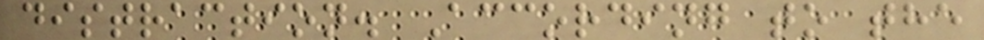distraction. According to the
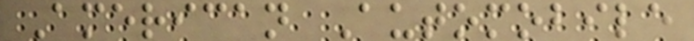American Automobile
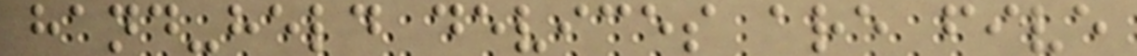hand-held devices are five
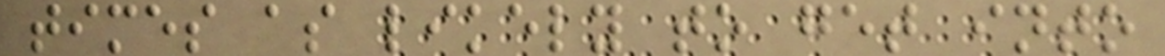times as likely to get into
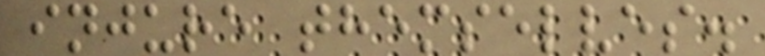injure themselves.
